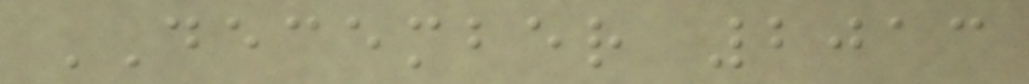DECEMBER 2013
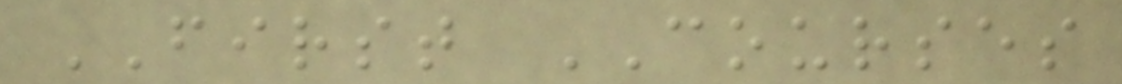FIRST COURSES
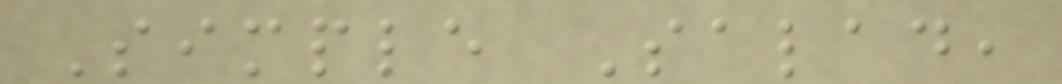Simple Salad,
